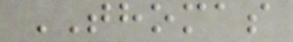THOMAS
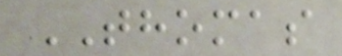THOMAS
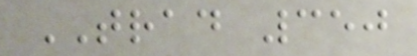TRAD 350
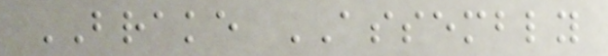BRAKE ASSEMBLY
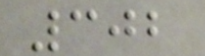302
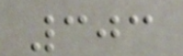303
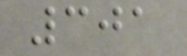301
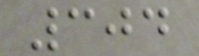304
